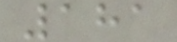181
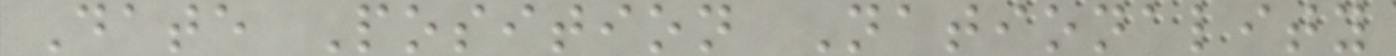Date Position Nationality
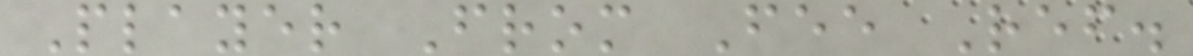Player From Fee Ref.
